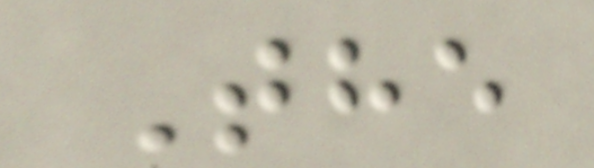The
